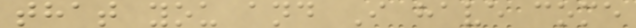that you and I have come
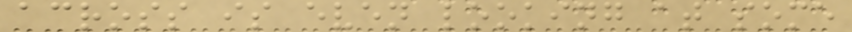across is even looking at some
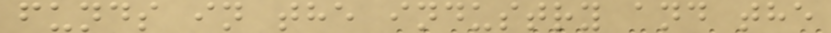funds in the industry and the
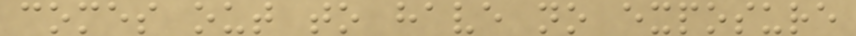comes out to have no exposure
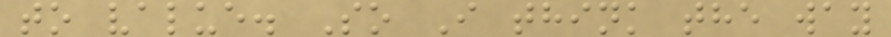to value. So I think the way
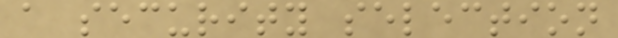a security selection
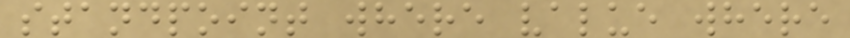standpoint where value where
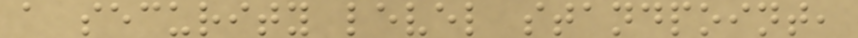a security level standpoint,
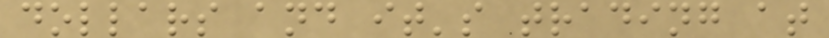dollars and it's trading at
